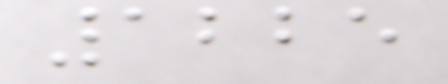1225
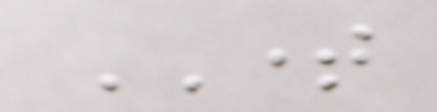TIME
